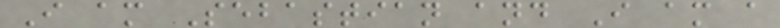I am Sebastian and I am a
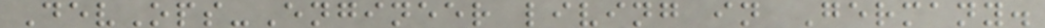DevOps-Engineer living in Germany.
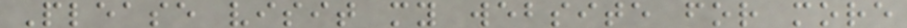Please visit my website for more
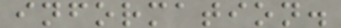information.
